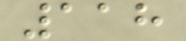118
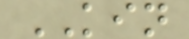KIN
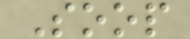Soop
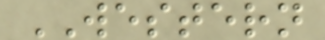WESTERN
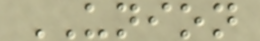UNION
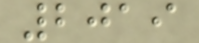2019
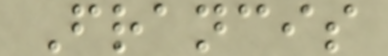Francis
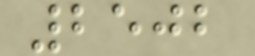2502
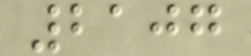2107
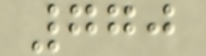770
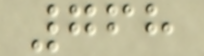768
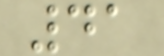41
